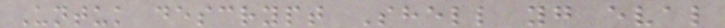Untuk descrypt Shell yg eval
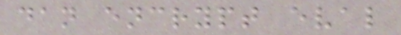dan encrypt eval
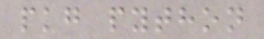pkg python
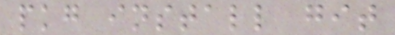pkg install git
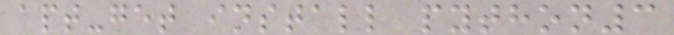apt-get install python3
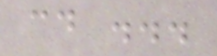cd ...
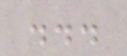...
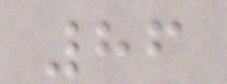86
